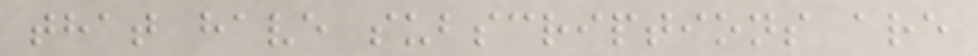that have subscriptions are
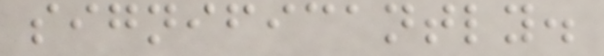significantly.
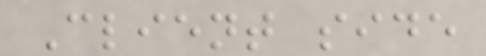Client side
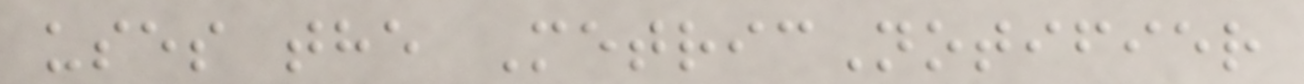uses the MetricNotifier
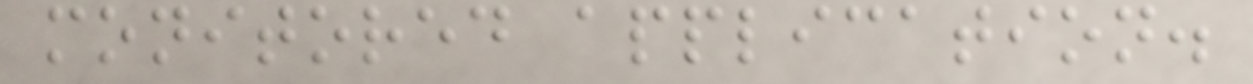monitored application.
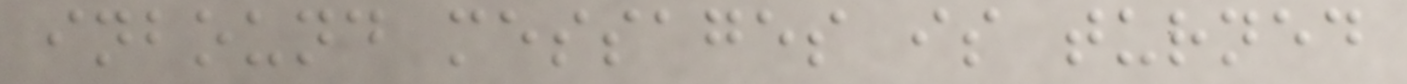inbound messages is turned
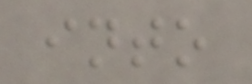into
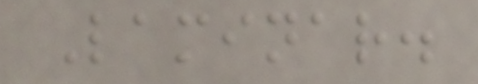Laminar.
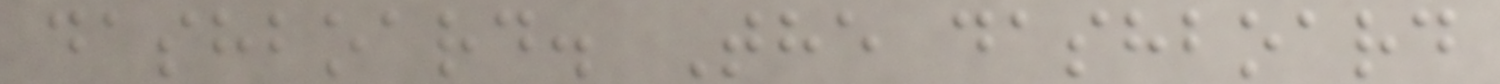dashboard. The dashboard
